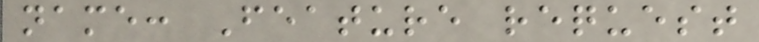name: Feature request
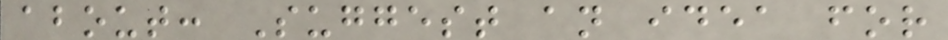about: Suggest an idea for
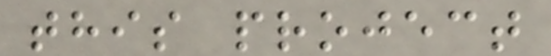this project
